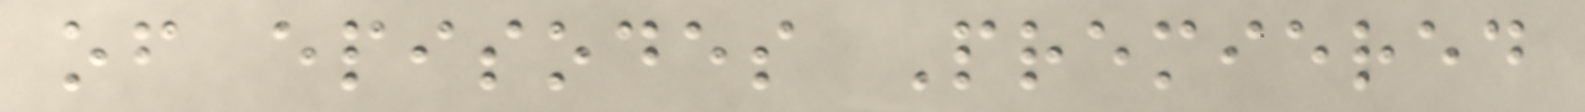of episodes Premiered
